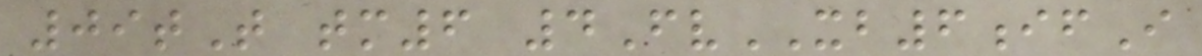09tT tm6 4FvXB6ifI
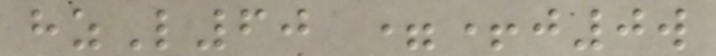hzL60 =+j0w
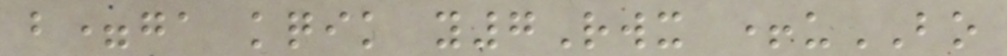b=ga kqik y7Rwx +uBO
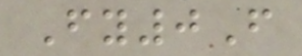Fy0F
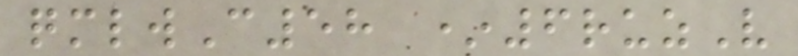qmlwC58 *6ruzV
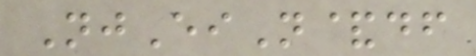NjEiN&df
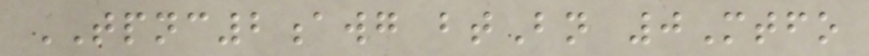TPNC2awg btBn 0Mtfo
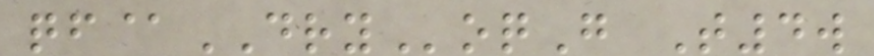qf@DRYoqG T4w
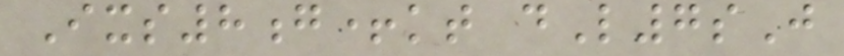Ixs8g+kt dL7sJ
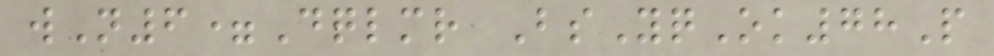wN6=Dqlmr BsYqOk78P
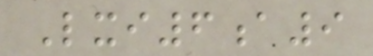Lxi6a9
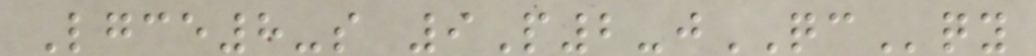Lgce8-s 9P2-jQCqy
